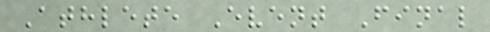Athlete Event Final
